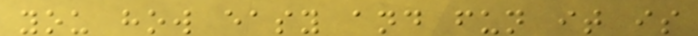you how easy and fun it is
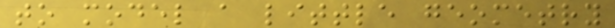to model a little geometry
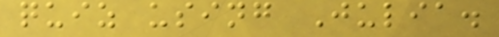quiz using Julia.
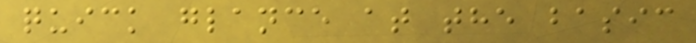quick glance at the basic
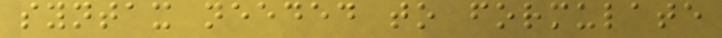syntax needed to formulate
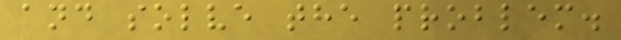and solve the problem.
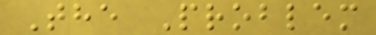The Problem
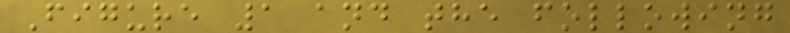Figure 1 and the following
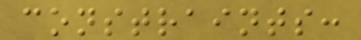constraints:
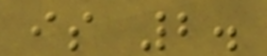is 2.
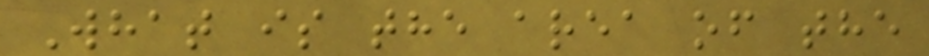What is the area of the
